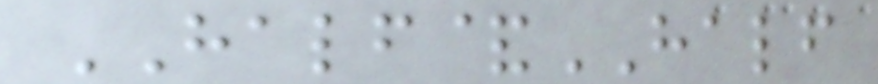HALF&HALF
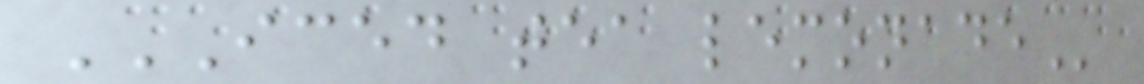ICED TEA LEMONADE
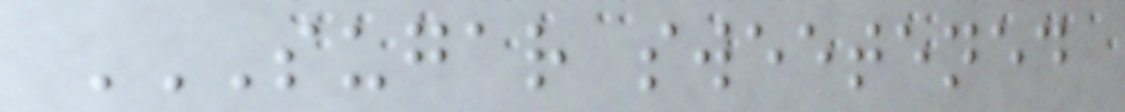SUGAR SWEETENED
